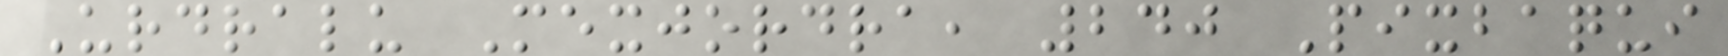Urdralu Mexjordra, 240 Pixbaqui
